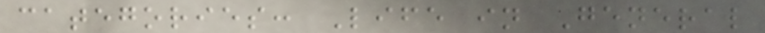categories: Life in General
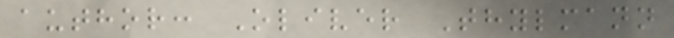author: Oliver Thylmann
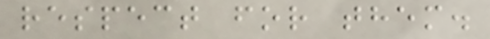respect for them.
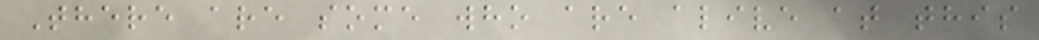There are some who are alive at this
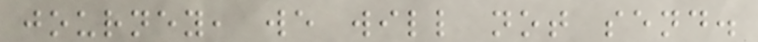journey, we will not send.
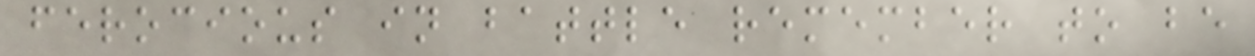ferocious in battle remember to be
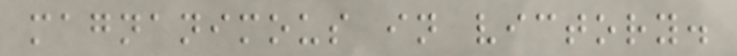magnanimous in victory.
